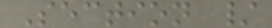Section /
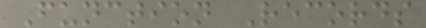Function Records
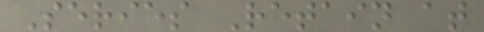Series Retain at
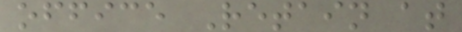office Retain at
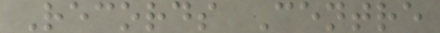Records Centre
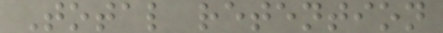Total retention
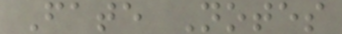Fate Notes
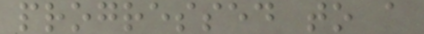progressed to a
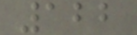122
